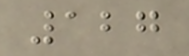127
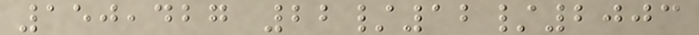150,427 22/12/2003
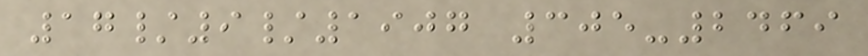17/9/1907 305-2469
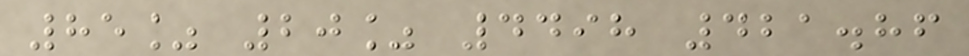85% 20% 4498 421.86
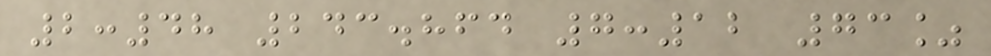2:48 243.864 7:12 73%
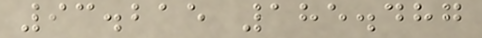93.215 185.487
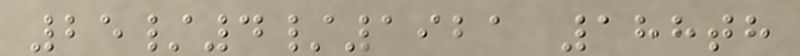25/4/1921 188th
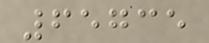65735
